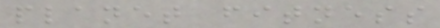planet fitness
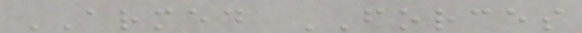ARMED FORCES
